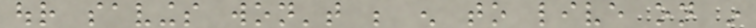our savings won't be enough to live on in
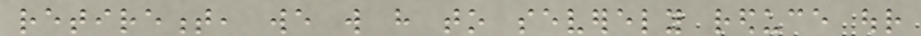retirement, we will have to severely reduce our
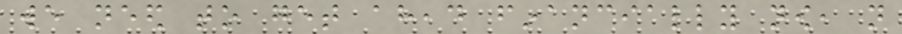we need to get ahead financially now, not
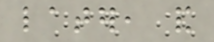later, and
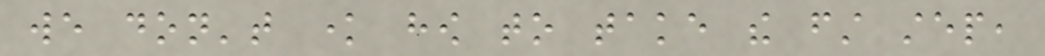we don't know how to take the first step,
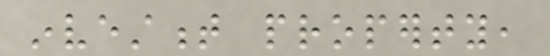investment property,
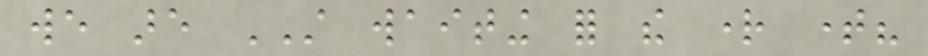we are STILL waiting for the right time?
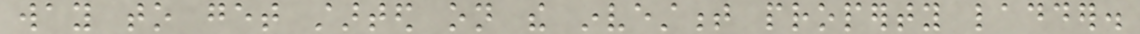way to get started on the investment property ladder.
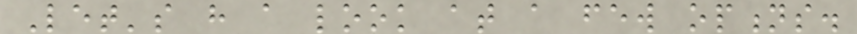Let's have a look at a few options.
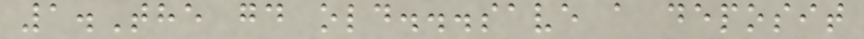1.The good old...save a deposit
